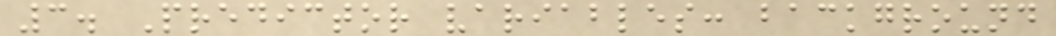3. Predictor variables: background
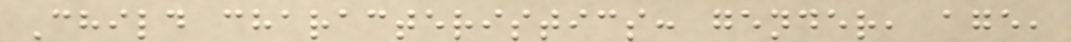Child characteristics: gender, age,
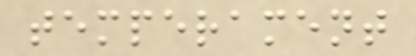temperament
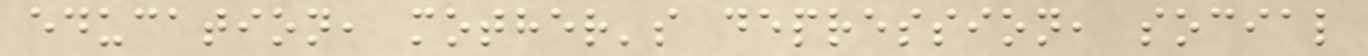education, mother's depression, social
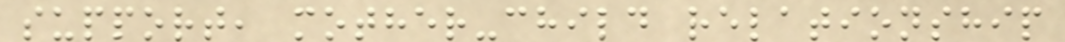support, mother-child relationship
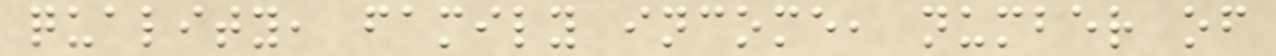quality, family income, number of
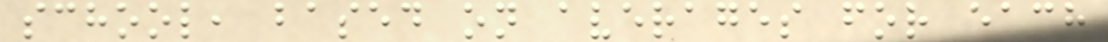school, based on averages for each
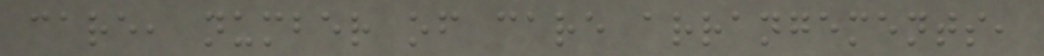care, number of care arrangements,
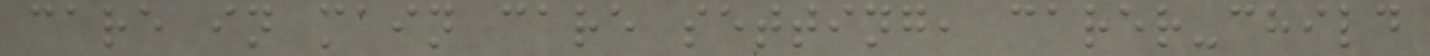care in main care setting, carer-child
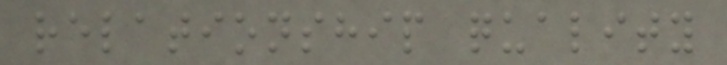relationship quality
